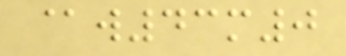@w43m0
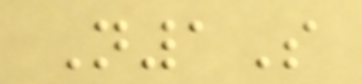N1S
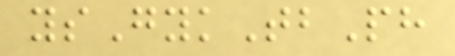ysGykTbPh
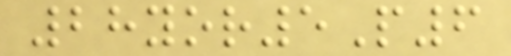28yor5P6
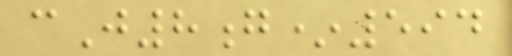cJ8g*594
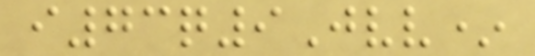i73q9Jvv*
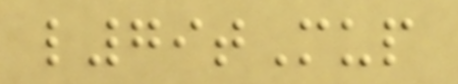l79tMup
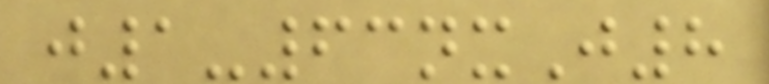j1-63nxJ8
